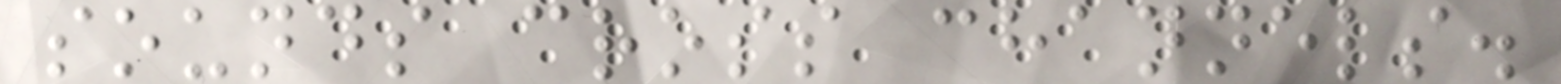sounds cross channels.
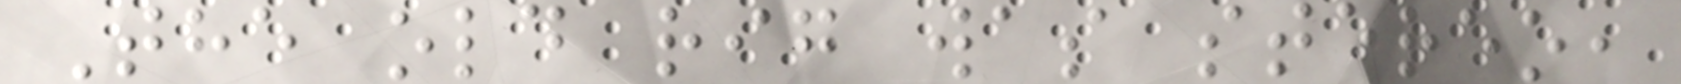The old rig was stereo,
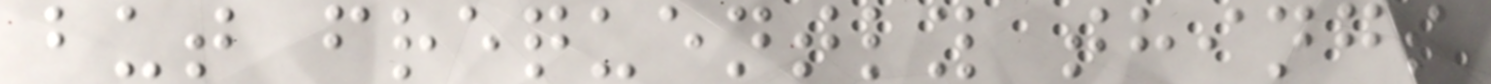but frequently things
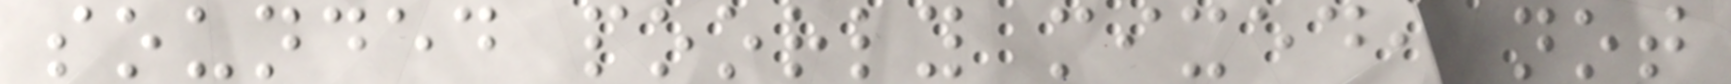sounded poorly mixed, not
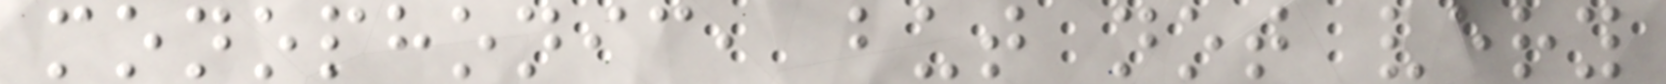monophonic, but not very
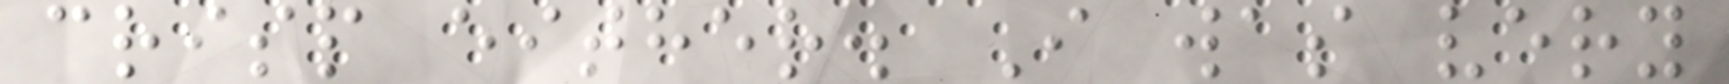crisp either. I was very
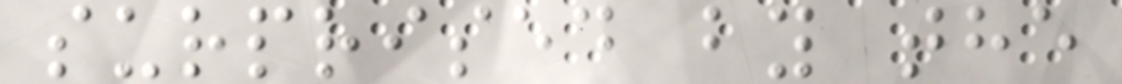surprised by the
